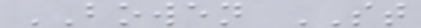BOWEN ST
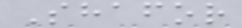Shafor
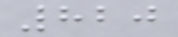820
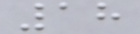18
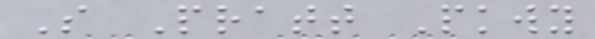S Pratt Pkwy
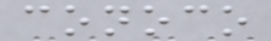conoco
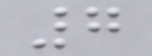7
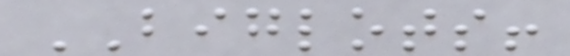BIGLOTS!
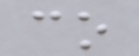co
